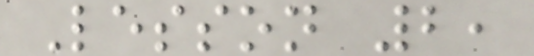Lesson 2,
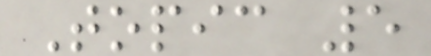Topic 5
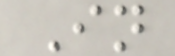In
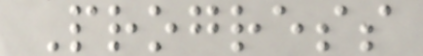Progress
